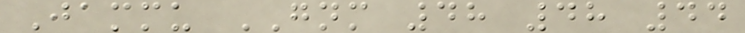Jammu GNM 48 48 44
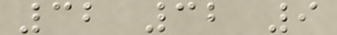32 32 9
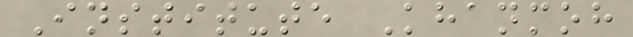Institute Khanmoh
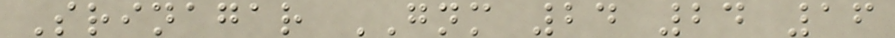Srinagar GNM 24 24 16
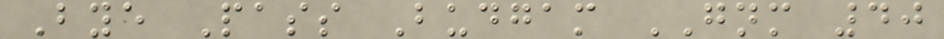Bye Pass Budgam GNM 40
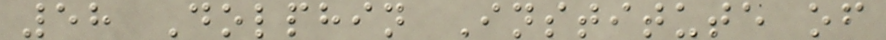58 Dolphin Institute of
